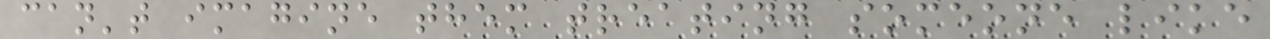can't imagine them treating someone like
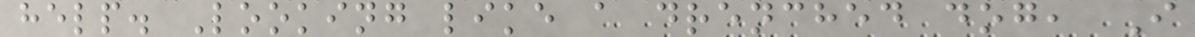help. Looking like a drenched dog, I
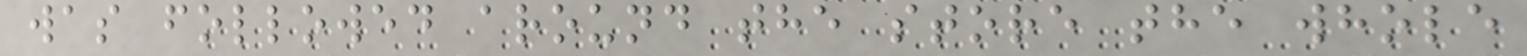was followed around the store the whole
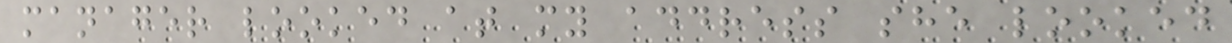manager looked at my address she looked
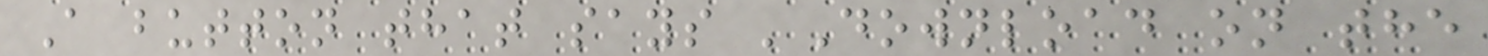A button that says 'Download on the
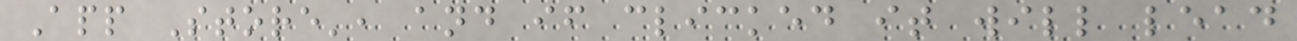App Store', and if clicked it will lead
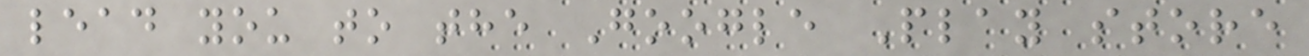lead you to the Google Play store
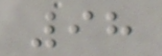98
